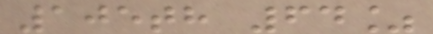105th 64%
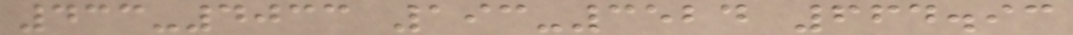433-4033 193-3524 664.93
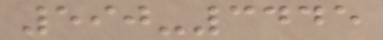590-3445
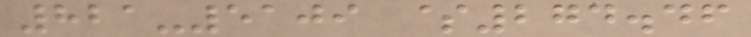821-5109 $274.46
